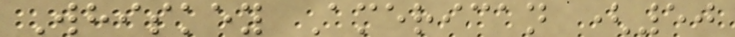Whiskey American (50
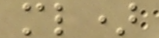ml)
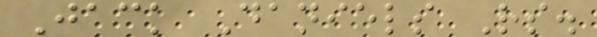Jack Daniels Rs.
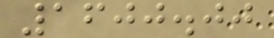1600.00
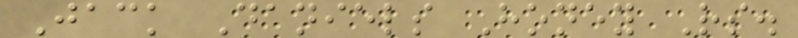Jack Daniels Honey Rs.
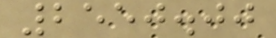2550.00
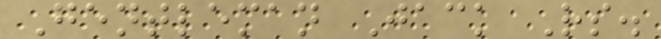Gentleman Jack Rs.
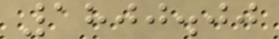1800.00
